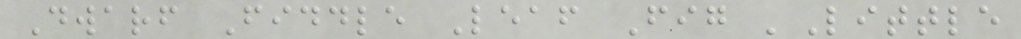Dwarf Fiddle Leaf Fig 'Little
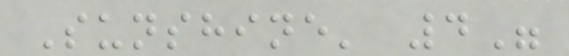Sunshine' 4"
